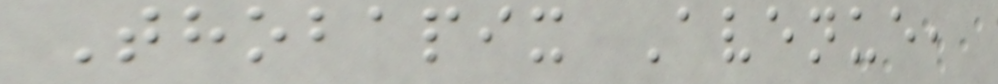Thobapix Avenue,
